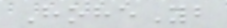HoheYb
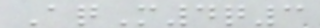AqM4q3
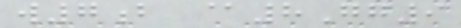w7b @8Gg9
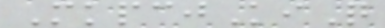MkpcjKiQ
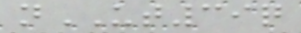nUT39q
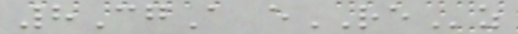8CgA eREz
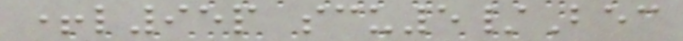+l95p scu5/Bec
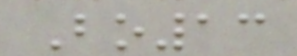Bo13
